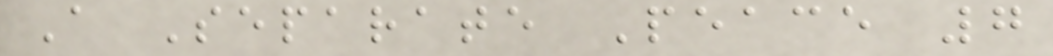A Separate Peace 7
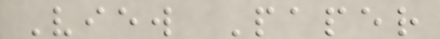View Paper
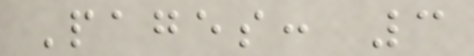Pages: 3
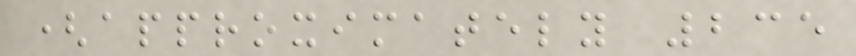(approximately 235
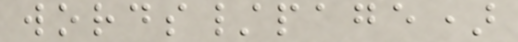words/page)
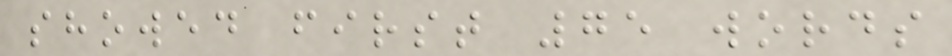showed first 75 words
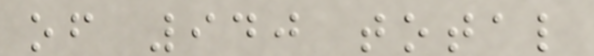of 940 total
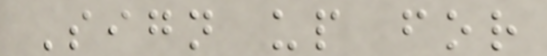Sign up for
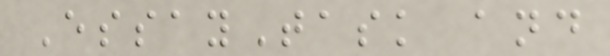EssayTask and
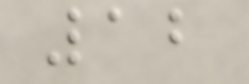12
